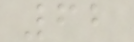62
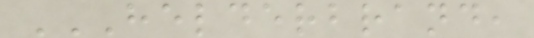HELDERBRAND,
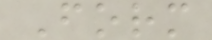Form
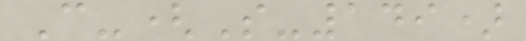C-(S-149)
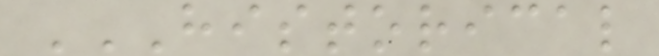HISTORICAL
